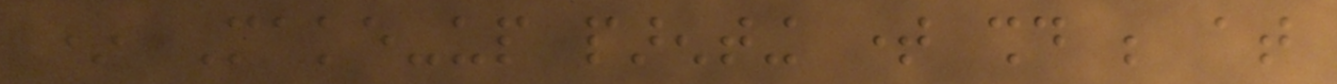* Make-up parenting time should be at
